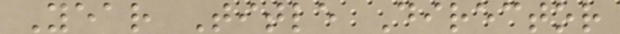Year Title Director
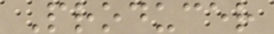Producer
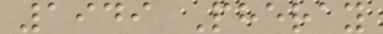1949 Pheray
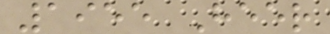1955 Heer
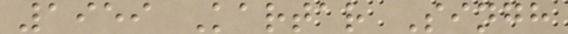1959 Kartar Singh
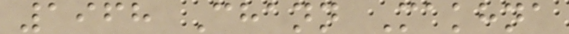1968 Chann Makhna
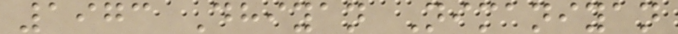1973 Dhiyan Nimaniyan
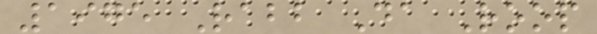1975 Rabb Da Roop
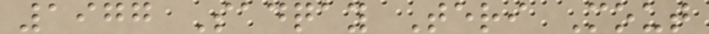1977 Sadqay Teri Mout
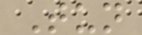Tun
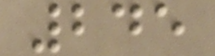245
